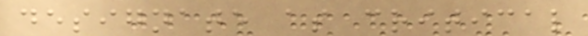designate as critical
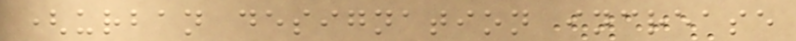(urban designation increase
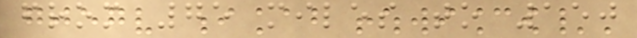from 75 miles to 150
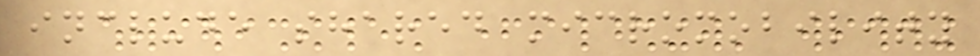include shared micromobility
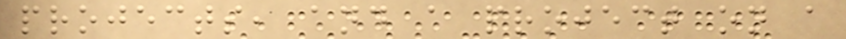projects, and a project on a
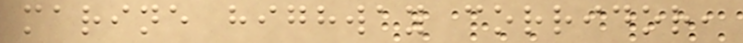marine highway corridor,
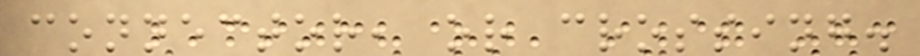connector, or crossing.
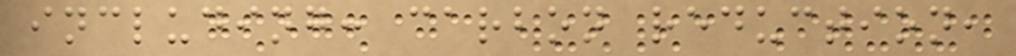including: carbon reduction,
